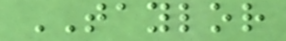TAYLOR
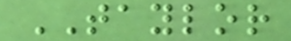TAYLOR
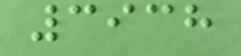3938
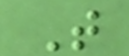T
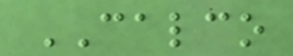CALCO
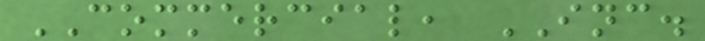COMMERCIAL, INC.
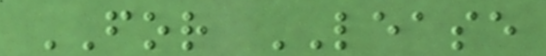FOR LEASE
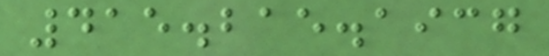415.215.1937
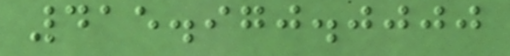415.970.0000
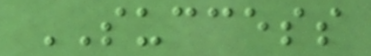SUCCESS
